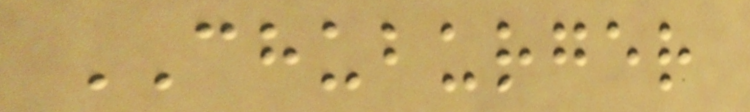CHUBURGER
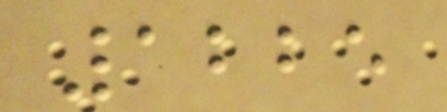1225
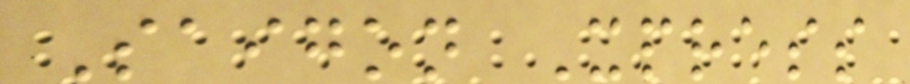Saigon Xpress
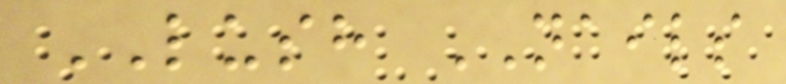LUSH NAILS
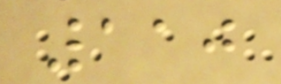110
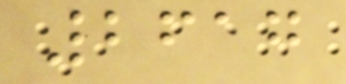2617
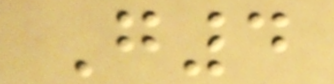G4
